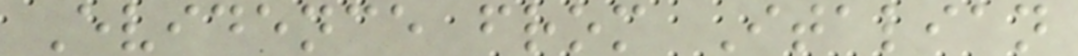Evidence from Italian
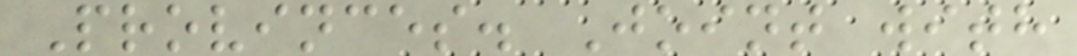Provinces. Joint with
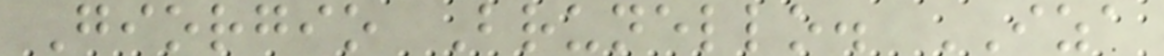Giorgio Brunello. IZA
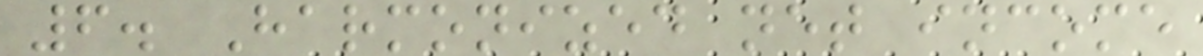6. Harmonized net income
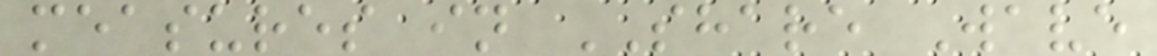measures in SHARE Wave
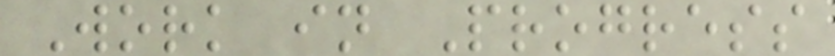Work in Progress
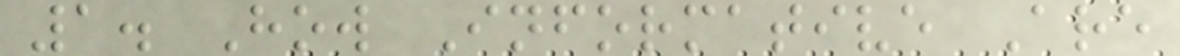1. How Informative Are
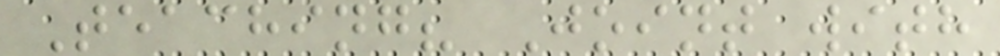Teaching? Joint with
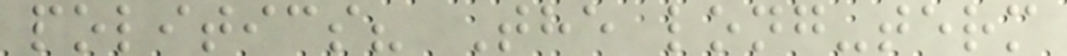politics? The long-term
